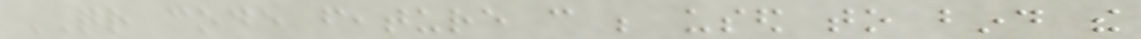QR code feature can be used to bind the
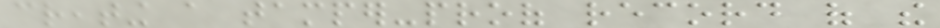creating a tamper-proof record of the
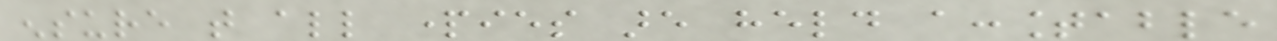ensure that all parties are held accountable
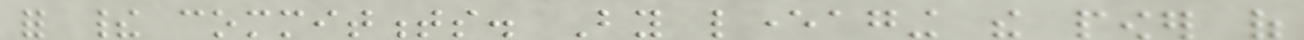for their commitments. By leveraging the power of
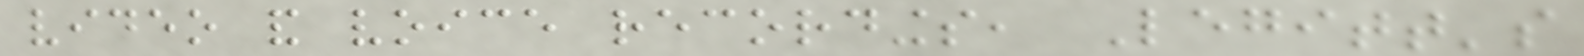video and voice recordings, Legitt's
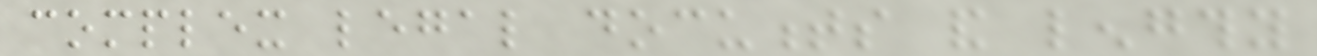complex legal documents and lengthy
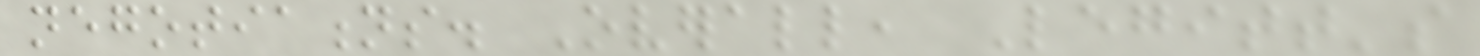negotiations. Overall, Legitt's
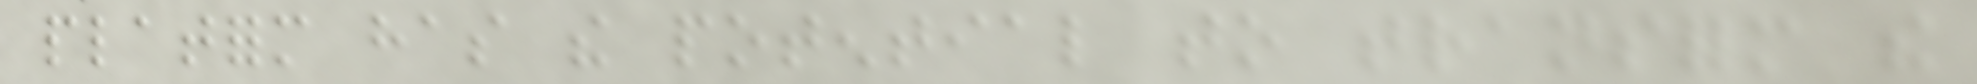platform has the potential to transform the
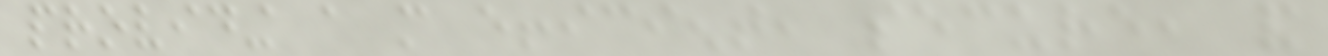providing a more efficient, secure, and
